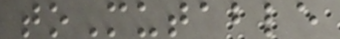toMutable
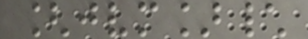[jvm]\
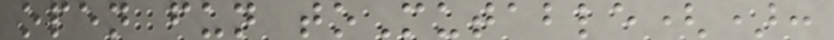open fun toMutable():
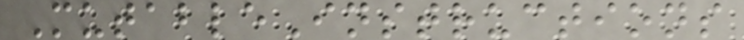MutableInstructions
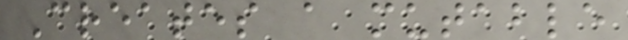Creates a mutable
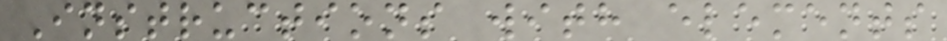Instructions with elements
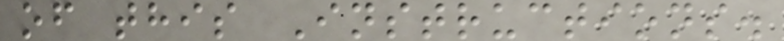of this Instructions.
